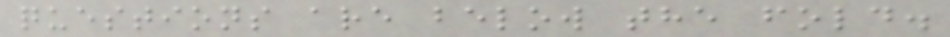questions are below the fold.
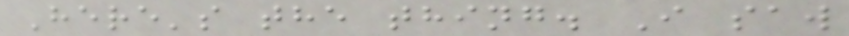Here's the thing. I saw
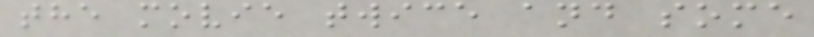the movie twice and some
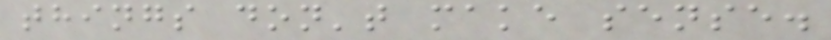things don't make sense.
